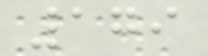179
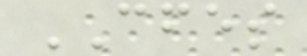CFES
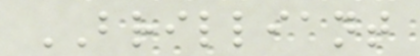BRILLIANT
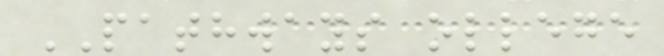PATHWAYS ollege
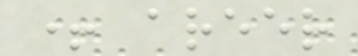+ areer
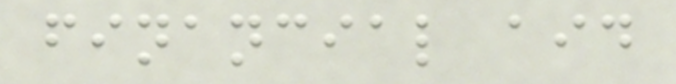financial aid
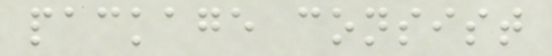package consist
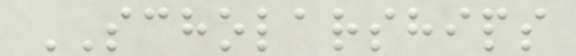SCHOLARSHIPS
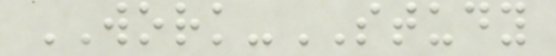WORK-STUDY
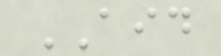AID
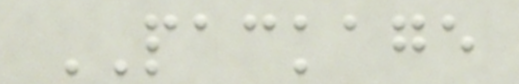PACKAGE
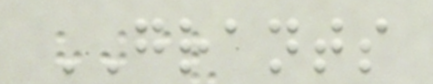GRANTS
